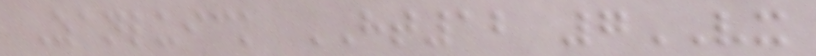Zanluick HT12 7VX
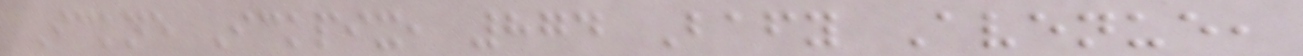Ickne Ickpix, 874 Bafy Avenue,
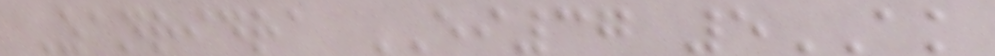Zanridra EI37 5AK
